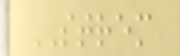STREM
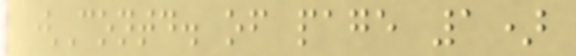(Contd. of page 1)
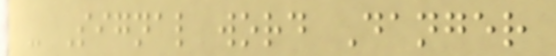- Signal word Danger
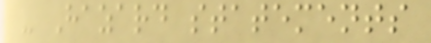- Hazard statements
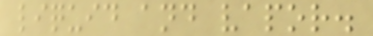liquid and vapor.
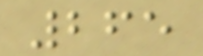265
